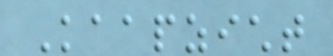Kaapzicht
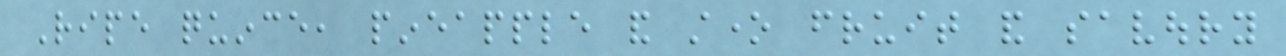Ripe quince, pineapple and stone fruit and savoury
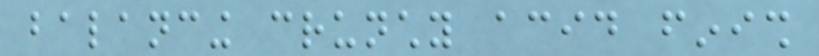balancing crunchy acid finish
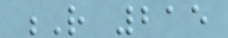R 215
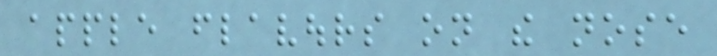apple flavours on the nose
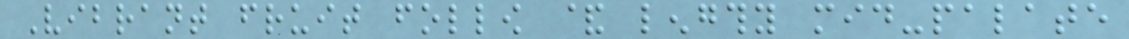Vibrant fruit follow & lengthy mid-palate
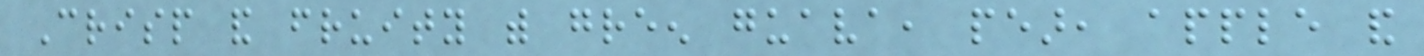Crisp and fruity with green guava, pear, apple and
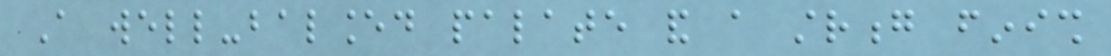A well-balanced palate and a strong finish
